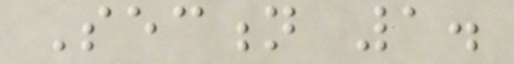Section 1.
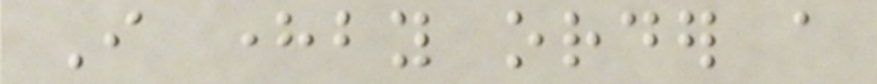I hereby order a
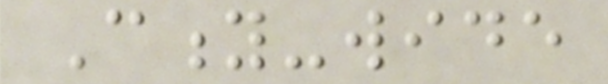City-wide
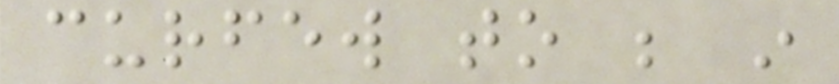curfew to be in
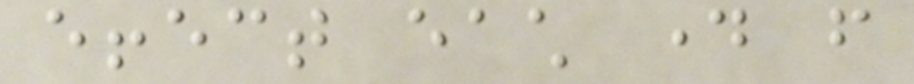effect each day from
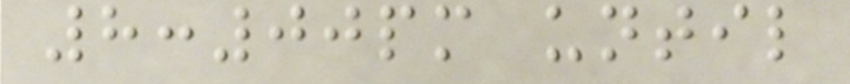8:00pm until
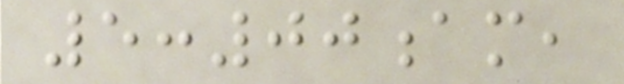5:00am,
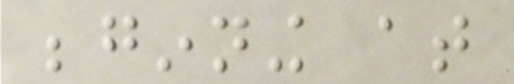beginning at
